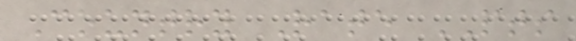Country Rate PTS
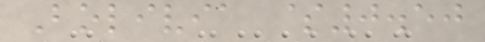Bolivia $0.50
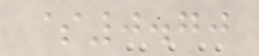$0.70
